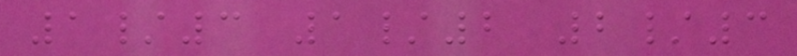1/3 1/2 2/3
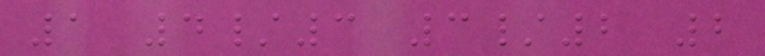1 4/3 3/2 2
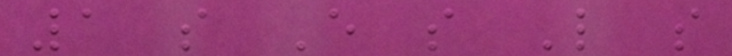1 s E s L s
